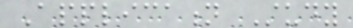Application Study
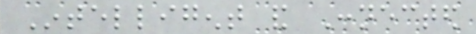Intelligent and Connected
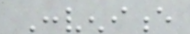Convenience
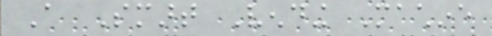A Smart Vending Machine
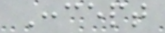Concept
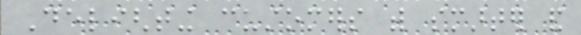Delighting customers with smarter and
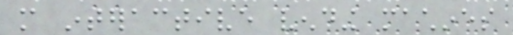more interactive vending machines
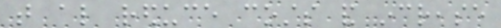that also reduce costs and increase
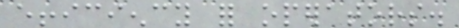efficiency for operators.
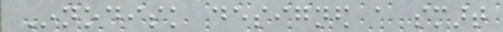Innodisk designed a smart
